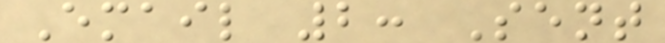Email 2: Sent
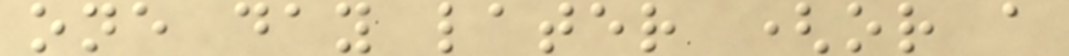one day later (or a
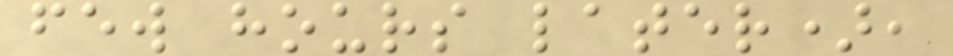few hours later),
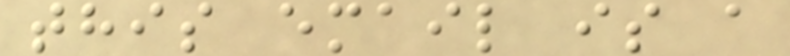this email is a
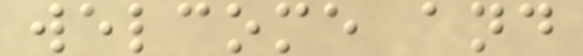welcome and
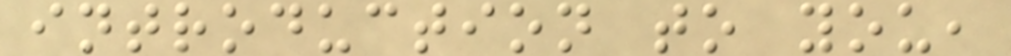introduction to you,
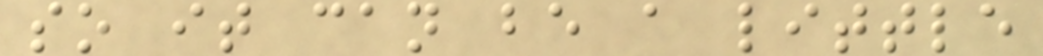so it can be a little
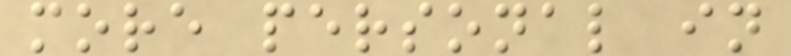more personal in
